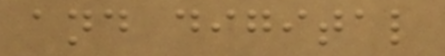and digital
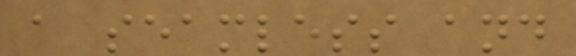a seamless and
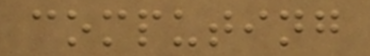computing
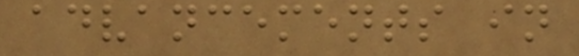advancements in
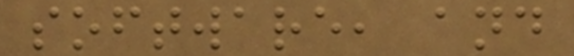software, and
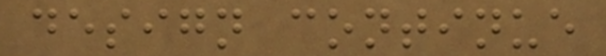design continue
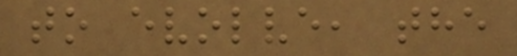to evolve, the
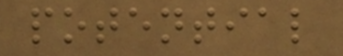potential
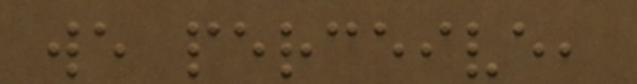we perceive,
